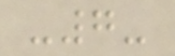-7-
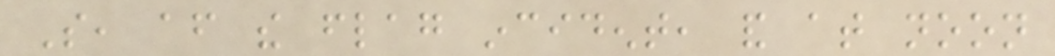So, after the flag incident, and at noon
